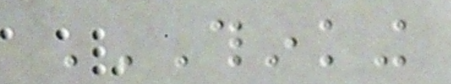THINKING
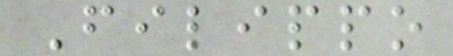Filippo
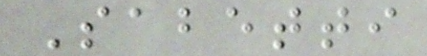Sabetti
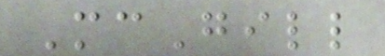McGill
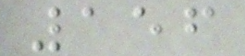156
